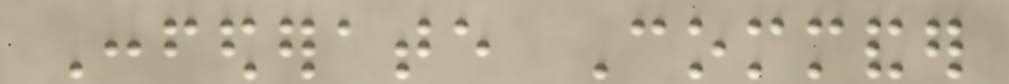Confederate Commander
